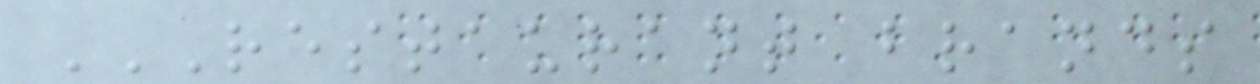RESTAURANT BRANDS
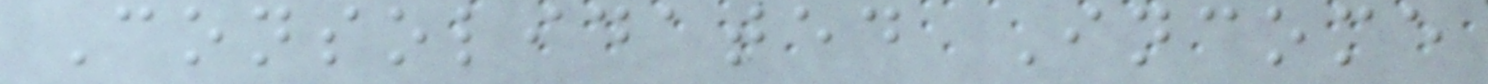Consolidated Income
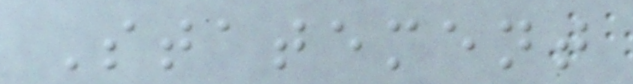Statement
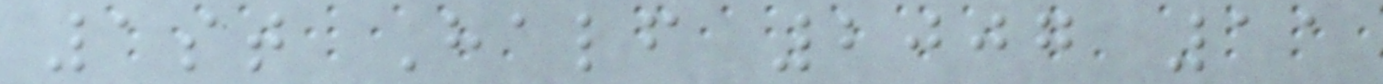1st Half 2007 11
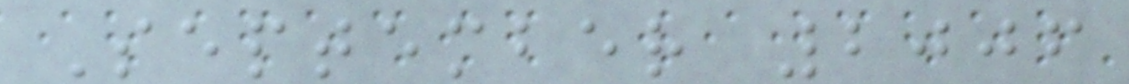September 2006
